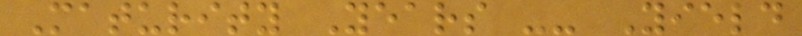Maturity Years -- Yield
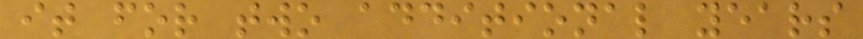it for two additional years
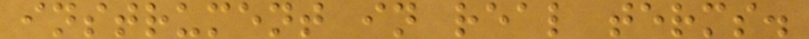instrument in real terms.
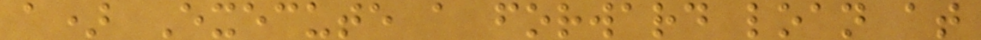a) Execute a forward loan at
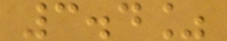3.4%
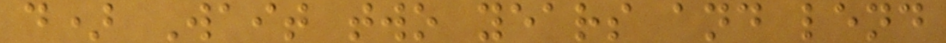d) Wait two years and lend
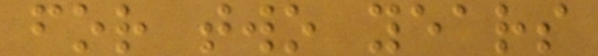for two years
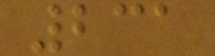231
